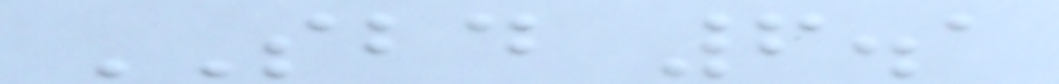SBD 6.1
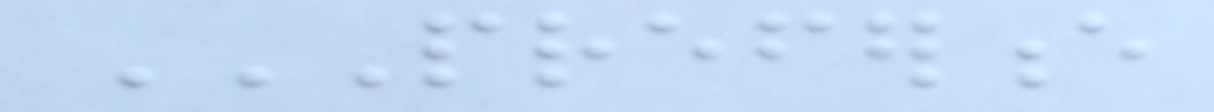PREFERENCE
